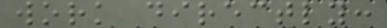work directly:
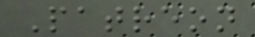Patreon
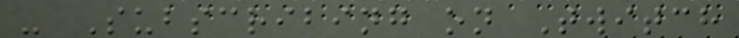- Subscribing on Twitch
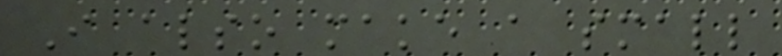I also make a small
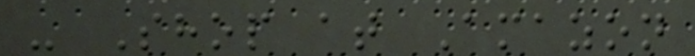- Shop at Amazon
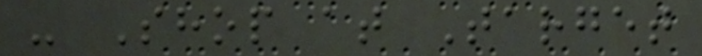- Shop at Target
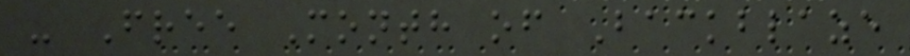- Free Month of Backblaze
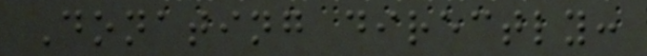Donating directly:
